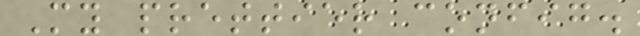My prettier config.
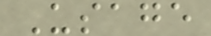Usage
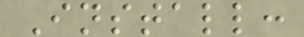Install:
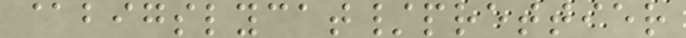@bigslycat/prettier
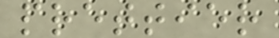prettier
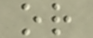or
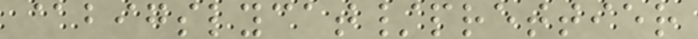@bigslycat/prettier
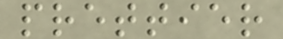prettier
